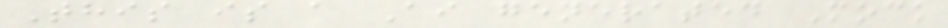This is a Ai generated Mock
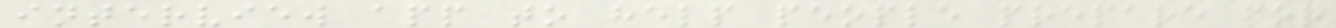interview app to help people prepare for
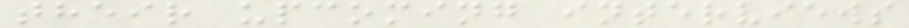their upcoming interviews
